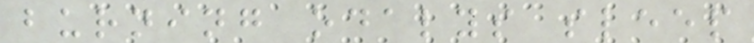burning odalys sleep
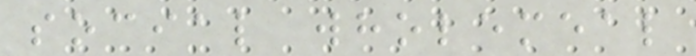social wholemeal
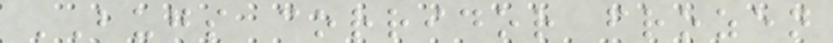BUGS corridor frozen
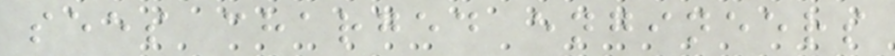sees charged engineers
